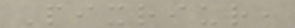Pixriur,
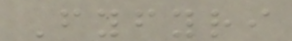Fyfyri
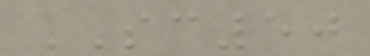SC50
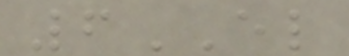6EL
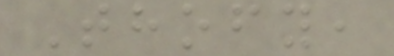Thofy,
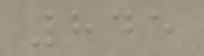845
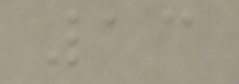13
